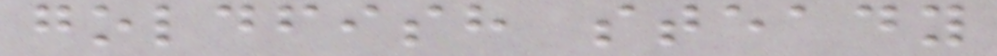goldfish steady
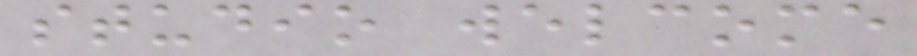studio welcome
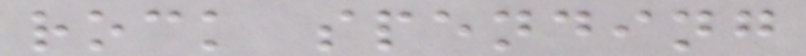rock spending
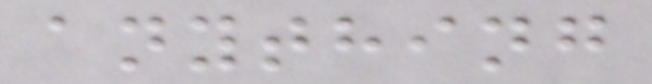anything
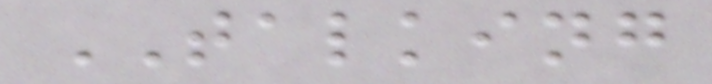TALKING
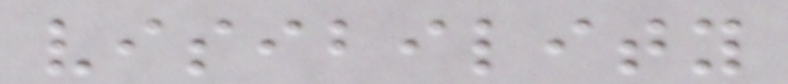visibility
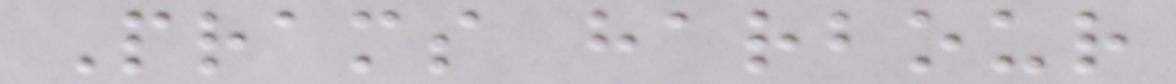Prams harbour
